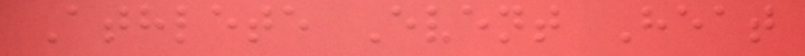Athlete Event Heat
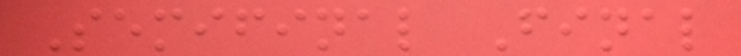Semifinal Final
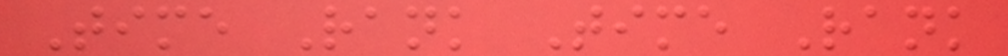Time Rank Time Rank
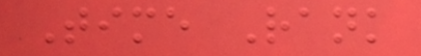Time Rank
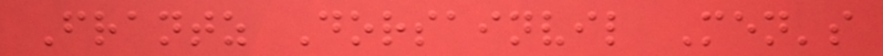Frantz Dorsainvil Men's
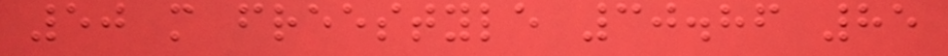50 m freestyle 30.86 85
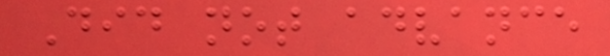Did not advance
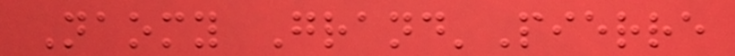Naomy Grand'Pierre
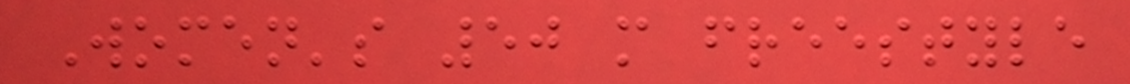Women's 50 m freestyle
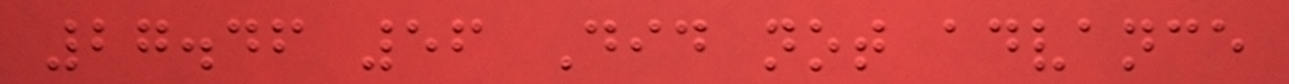27.46 56 Did not advance
